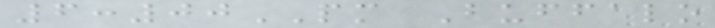6:00PM Buffalo
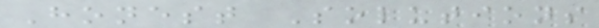Honest Solutions
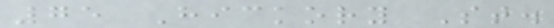75 Hickory St.
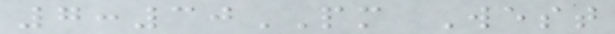7:30PM West
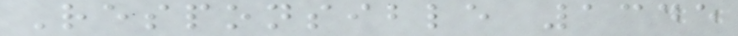Responsible 1345
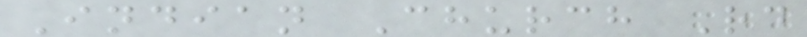Indian Church Rd
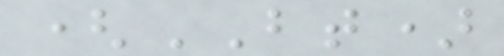(BT)
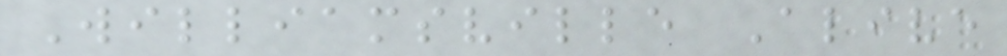Williamsville Alive
